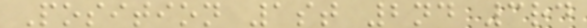Position 1st 2nd 3rd
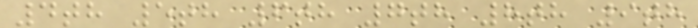4th 5th 6th 7th 8th 9th
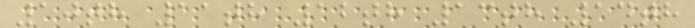10th 11th 12th 13th 14th
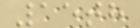15th
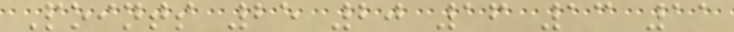Points 25 20 16 13 11
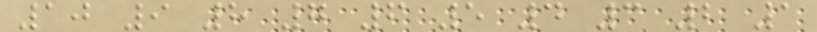10 9 8 7 6 5 4 3 2 1
